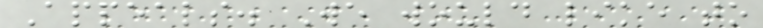Appeals. We would like to
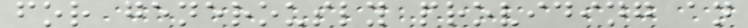for generously providing an
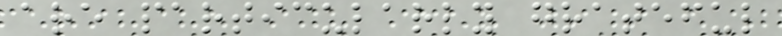are particularly grateful
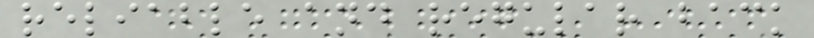reliable and regular back
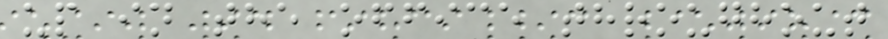up in the office throughout
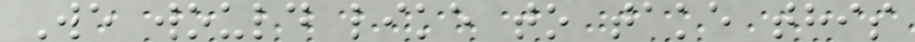We would like to take this
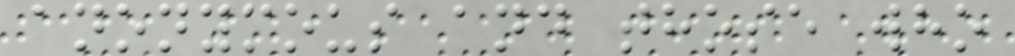anonymous and those who
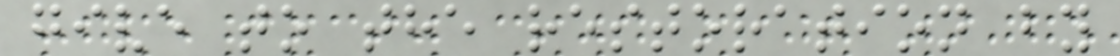give to the restoration by
